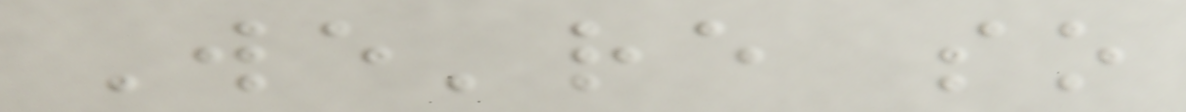We're so
